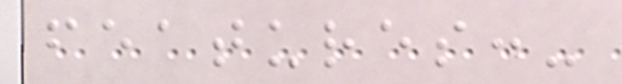features:-
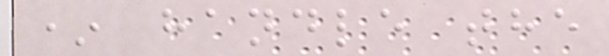* handle the
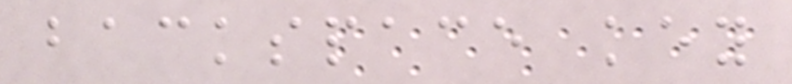backspace key
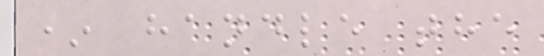* handle the
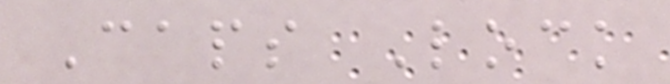Caps Lock
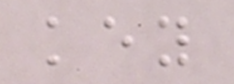key
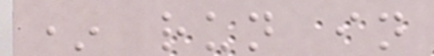* run in
